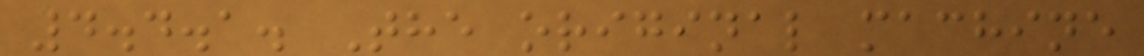4.4.1. The original machine
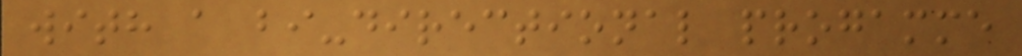with a bi-directional progamme
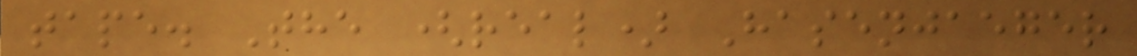tape. The (real) Hasenjaeger
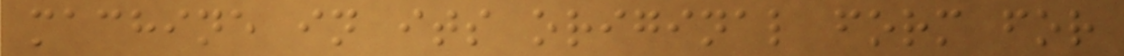machine in its original form for
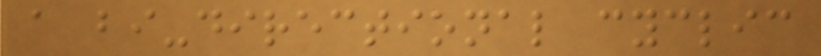a bi-directional cyclic
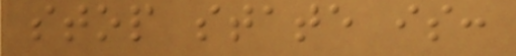stop state is:
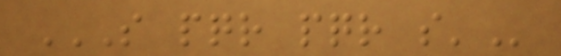S PQR PQR S'
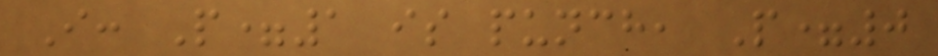I: P=1 is punch, P=0
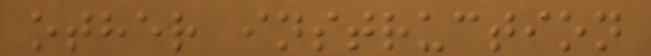other instruction
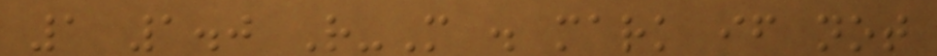1 1.0 R-M . mark if not
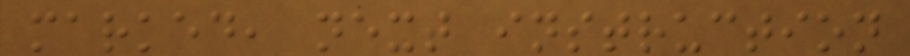marked, next instruction
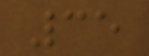35
